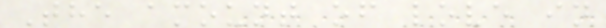The amount of love in
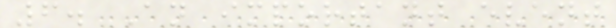6. An important event
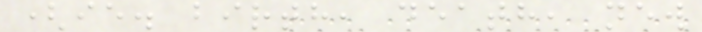(ie. birth, death, new
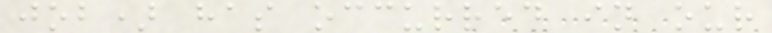job) has occurred in our
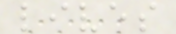lives
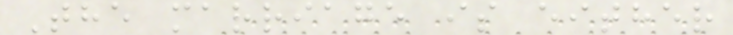The marriage is either
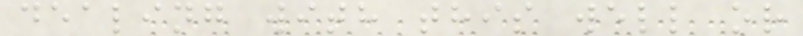dealing with this well or
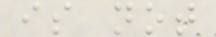is not
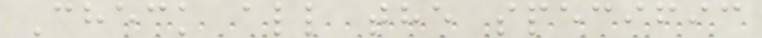Check all the specific
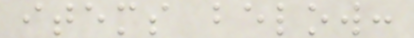items below:
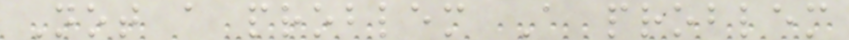Not a problem A problem
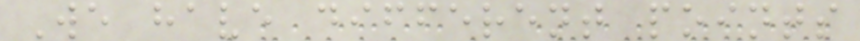We have different points
